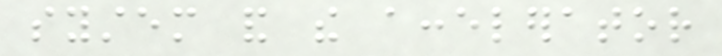system and the accelerator
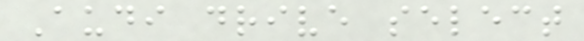Audi drive select
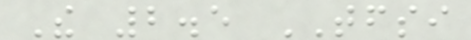The 2.5 TFSI
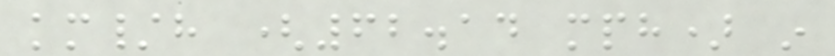km/h (62.14 mph) in
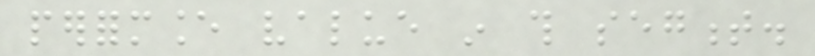performance value in this segment.
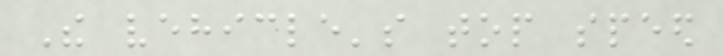The vehicle's top speed
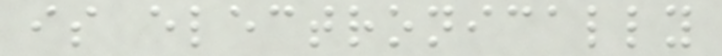is electronically
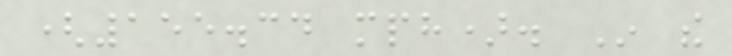(155.34 mph). In the
